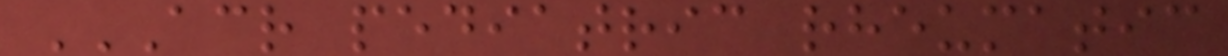ACR PEDIATRIC RHEUMATIC
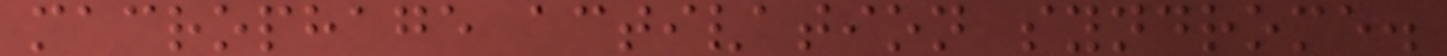macrophage activation syndrome.
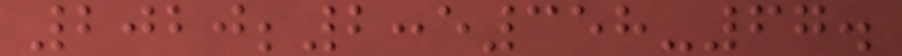2020;2:e358-67.
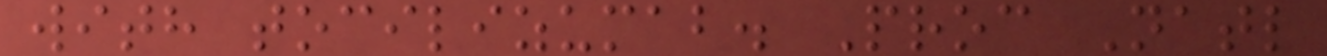with tocilizumab. Proc Natl
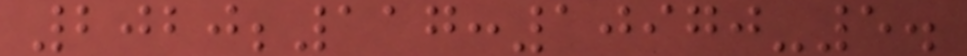2020;117:10970-5.
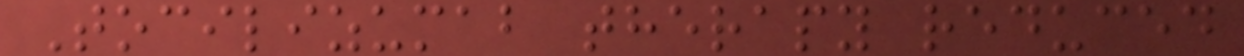Tocilizumab therapy reduced
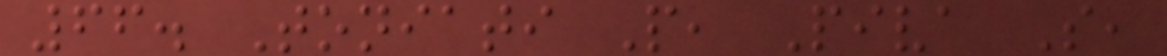66. Toniati P, Piva S,
